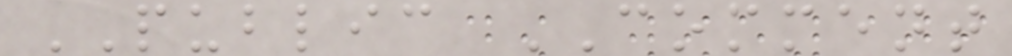PUBLIC COMMENT
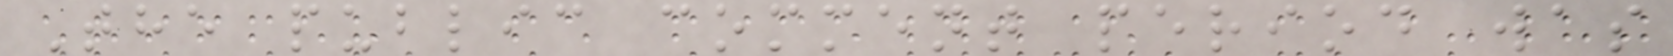The public comment period was
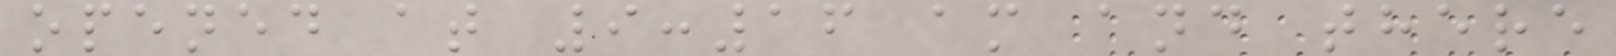opened at 9:16 am and there
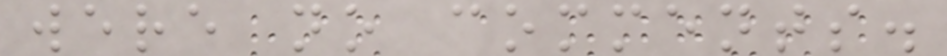were no comments.
